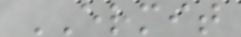ERMIT
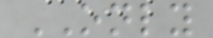ONLY
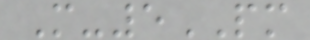M-5PM
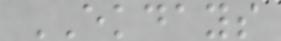EKDAYS
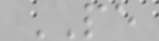PE
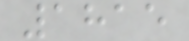1815
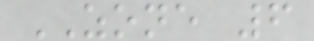ZONE 6
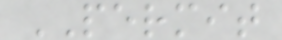PERMIT
